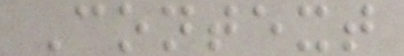Context
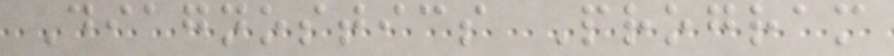Diagnostics Program
